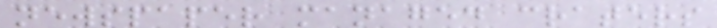newspaper managed craters
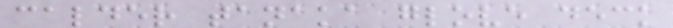calder tanaka glove deck
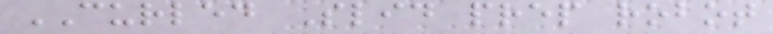CURLED Slid prep robot
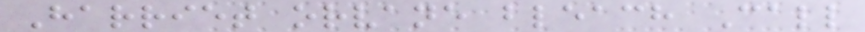Harriet orvane bleach Call
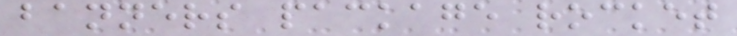banners package rocket
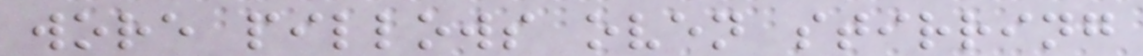wore pillows oven stirring
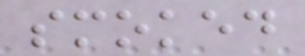smoked
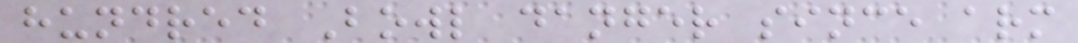hundred Bowl danger since arm
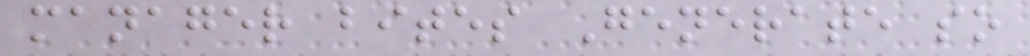manager bites Generate so
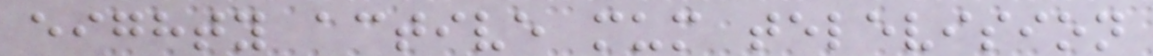eighty active mum television
